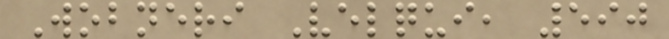Wobneri Velqui, 590
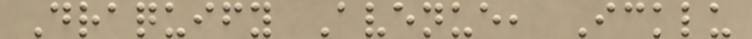Draquify Avenue, Icklu
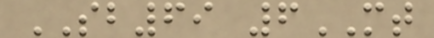SB69 6MT
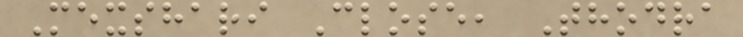Mexshari Close, Thodra
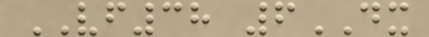VF38 6DX
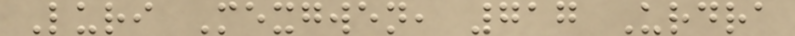Luri Mexgwen, 717 Urdra
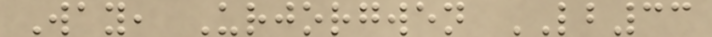Way, Urjorgwen LB33
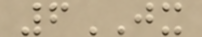6JX
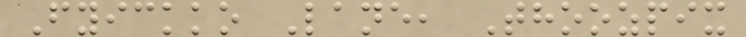Fyickko Lane, Thoozpix
